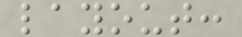layout:
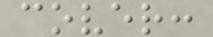cover:
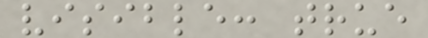visible: true
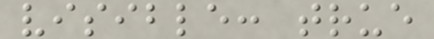visible: true
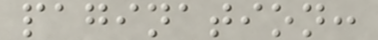pagination:
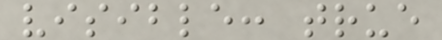visible: true
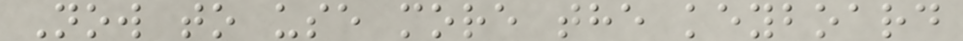Now to use more the keyboard
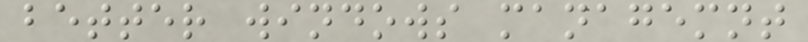better windows managemnt
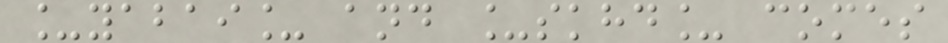_yabai_ and _skhd_ comes
